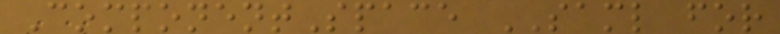ComponentSpace SAML for
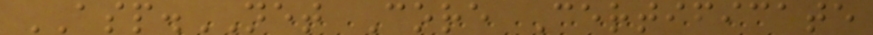ASP.NET Core Certificate
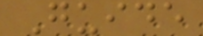Guide
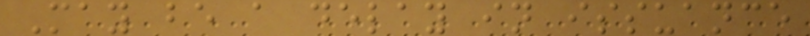May be a delay in issuance
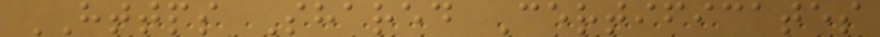HTTPS Shared Certificates
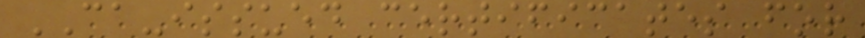CA-issued certificates for
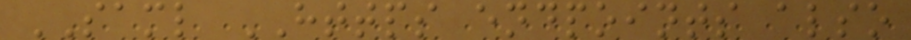SAML HTTPS endpoints also
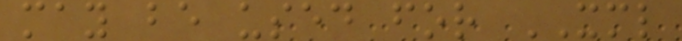may be used for XML
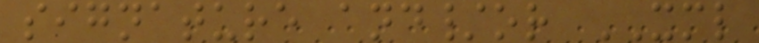signature and/or XML
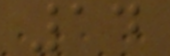14
